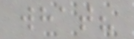what?
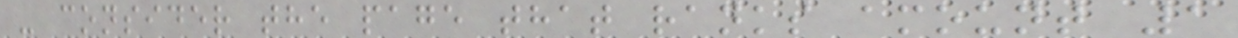- consider the page that ranks amount 1
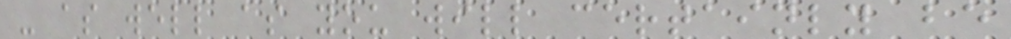- as well as you will certainly be
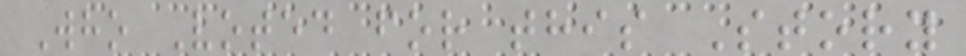Who Voted for this Story
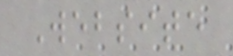Website
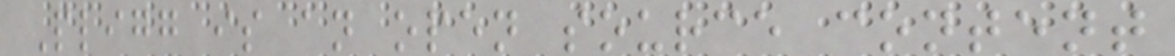Pligg is an open source content
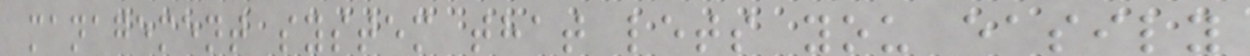management system that lets you easily
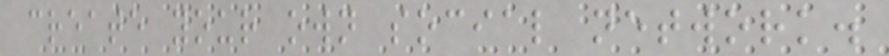create your own social network.
